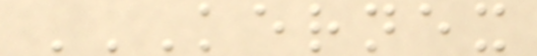KERNEX
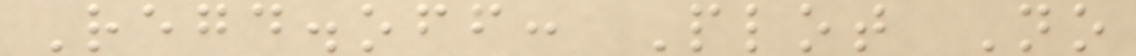Regd.off: Plot No
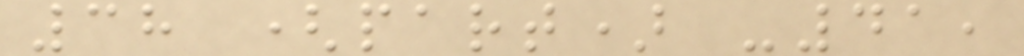38 (part) -41,
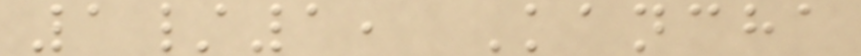1/1, Kancha
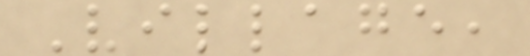Village,
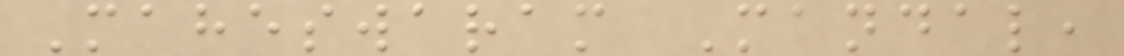Maheswaram Mandal,
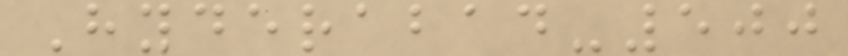Hyderabad-500
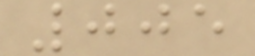005
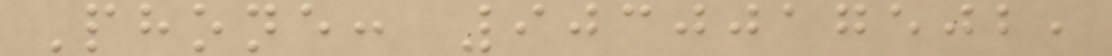Phone: 9030017502,
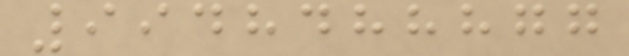9948488877
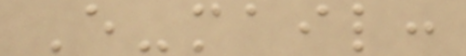E-mail:
